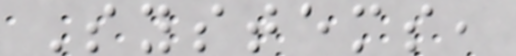Systems,
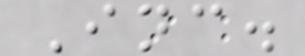Inc.
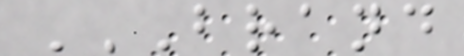BRAND
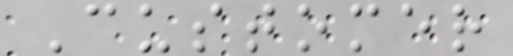Customer
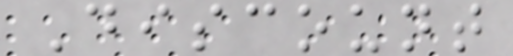Discount
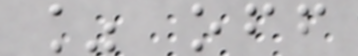% off
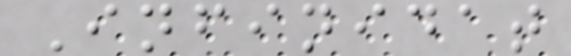Infinidat
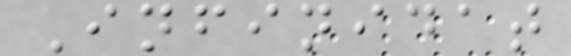Infinidat
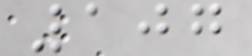107
